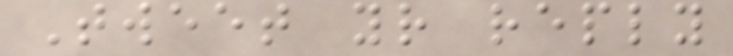Tweet your reply
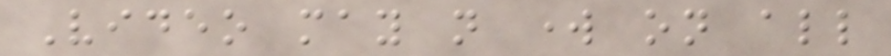Video may not work on all
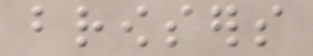browsers
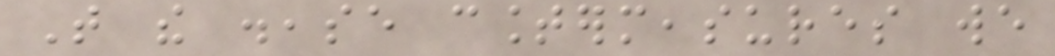That the disease countermeasures we
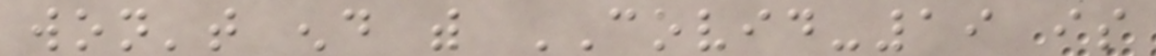won't end with COVID-19 is
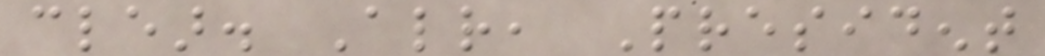clear. Already, President
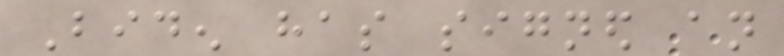Biden has signed an
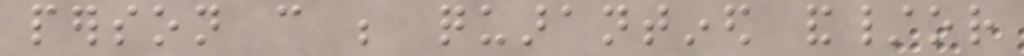person can be quarantined and/or
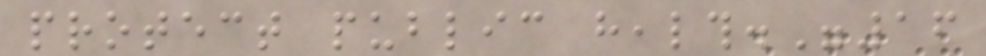protect public health."16
